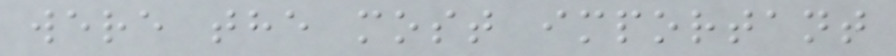were the most important
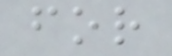for
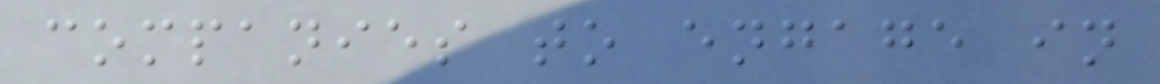companies to engage in
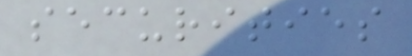securities
